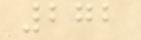272
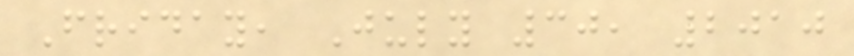Friday, July 30, 2010
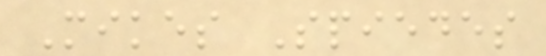Mikes Spiedes
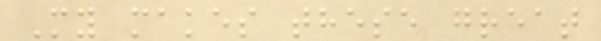My makes these great
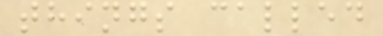things called
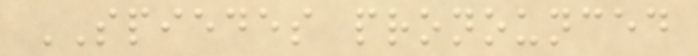SPIEDES pronounced
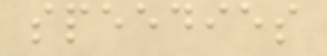speedies
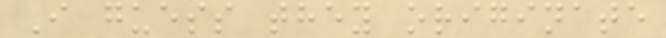I guess they originate
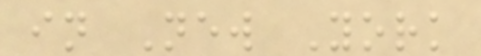in New York
